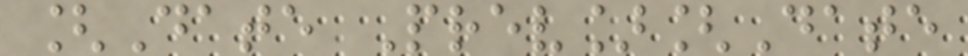[Date Prev][Date
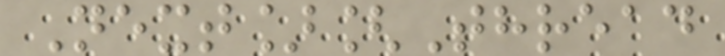Next][Thread
